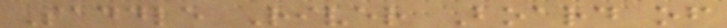Saddle River Board of
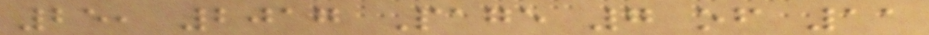25, 2017 Page 7 of 11
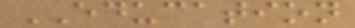EDUCATION
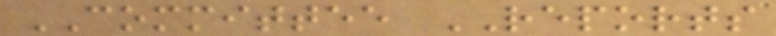COMMITTEE REPORTS
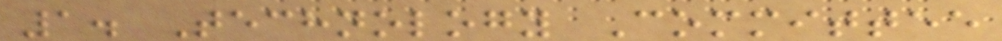1. Technology Committee
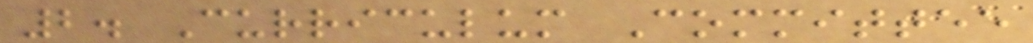2. Curriculum Committee
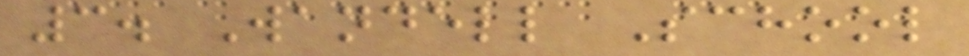3. Wandell School
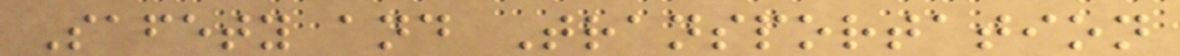Safety and Transportation
